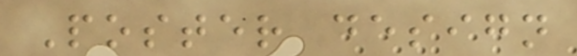Poster design
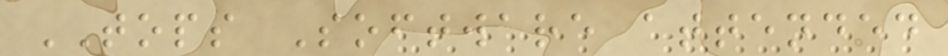TOPS Software attended
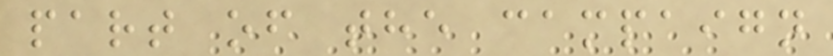part of the campaign
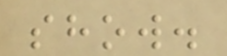show.
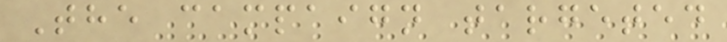The campaign targeted
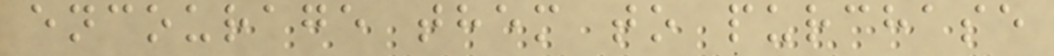encourage them to purchase
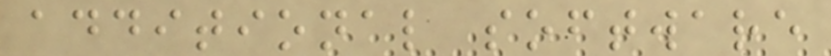additional software
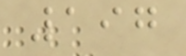197
